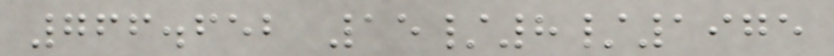766.652 15/8/1975
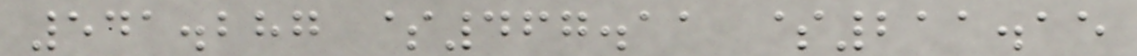541.287 $467.11 $211.15
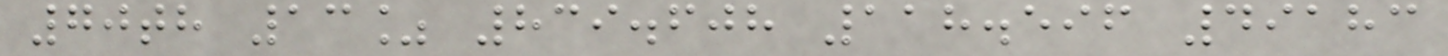70th 13% 839.608 118.596 49183
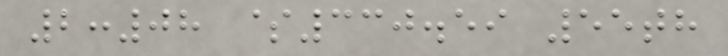2:08 $330.59 55th
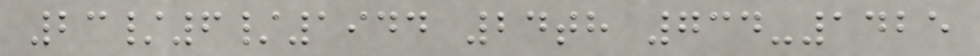23/6/1944 24th 734-1425
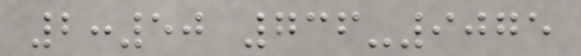2:50 736-9075
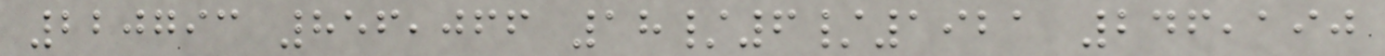220793 856,066 18/6/1921 246,190
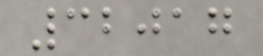32017
